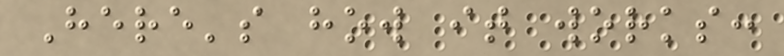Here's how it works:
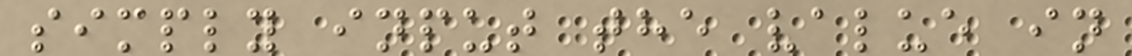simply input the value in
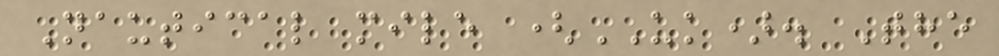Nautical mile (UK). The
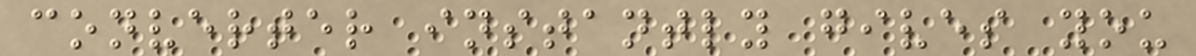converter instantly gives you
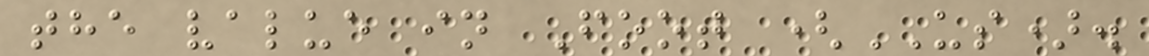the value in Foot (US).
